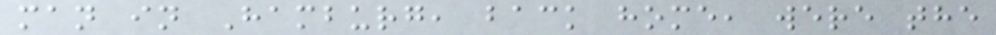man in Hamburg, back home, were the
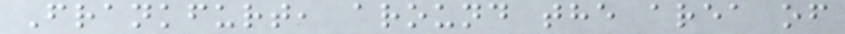Frankfurt, around the area of
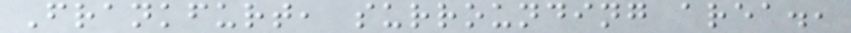Frankfurt, surrounding area.,
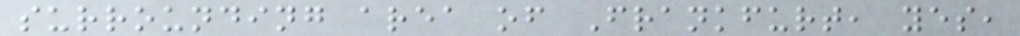surrounding area of Frankfurt, yes,
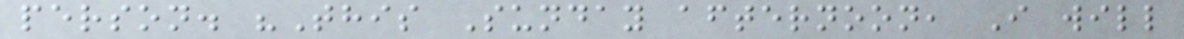person. "This Sunday afternoon, I will
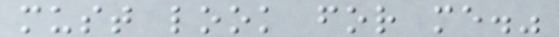must look for me."
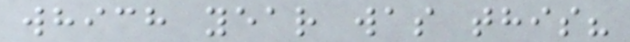which year was this?
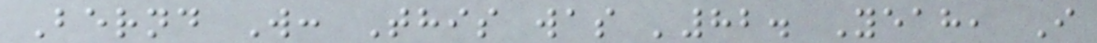Bernd W: This was '82. Yeah, I
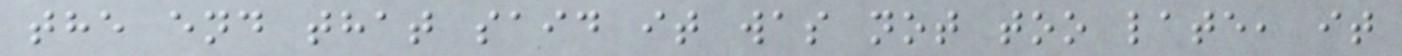the end that said it was not too late, it
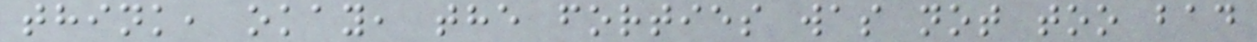think, okay, the forties was not too bad
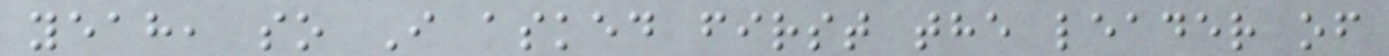yeah, so I asked first the leader of
